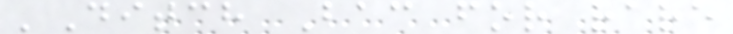'Ditch Bac for rare
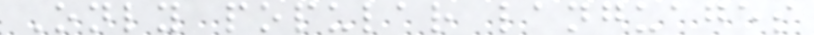Only popular languages
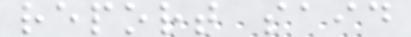report said
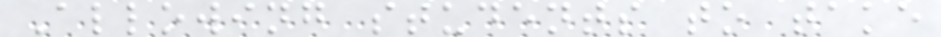Allowing students to take
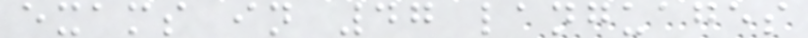exams in 47 languages
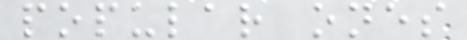popular ones
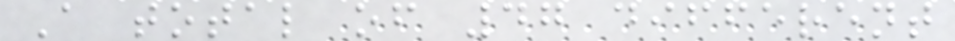A total of 47 different
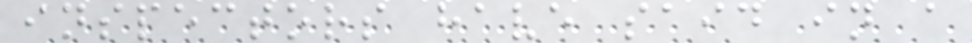inspectors have said in a
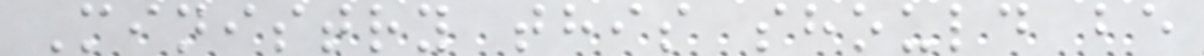Ministry this should be
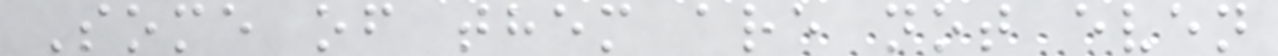Some of them are not even
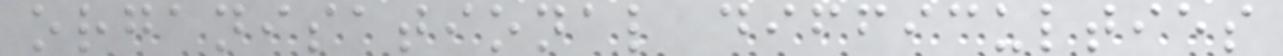organisational difficulties
